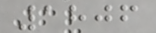1806
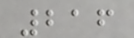216
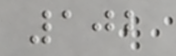102
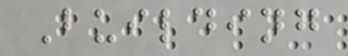Building
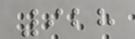928
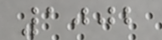1002
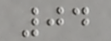04
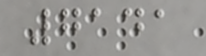7141
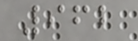962
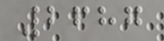2687
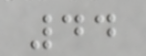44
